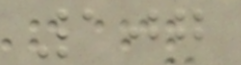107
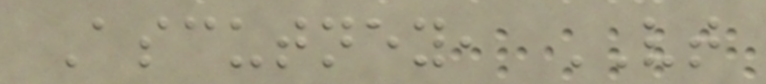Ascutney, VT
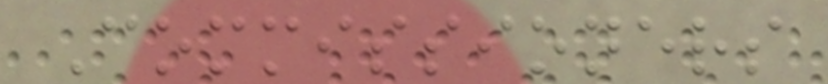Commissioners
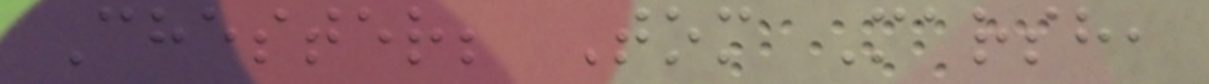Chester; Tom Marsh,
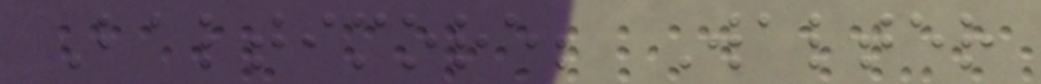Baltimore; Walter
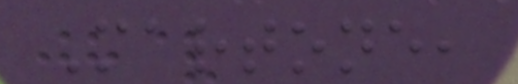Martone,
